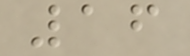16
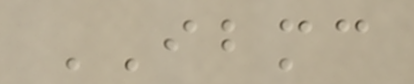IBMC
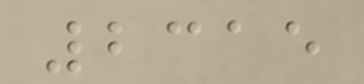2315
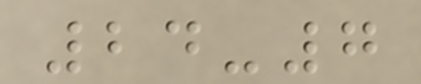24-7
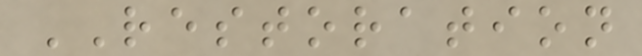RESTORATION
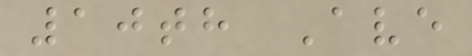10th Ave
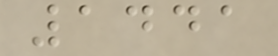1441
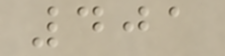401
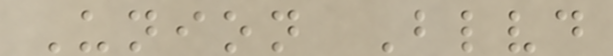Union Blvd
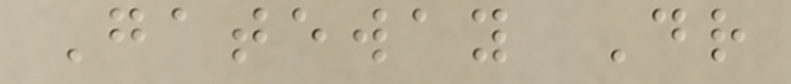Gateway Dr
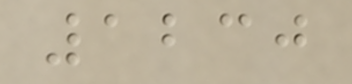1230
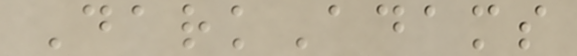DarkAdams
